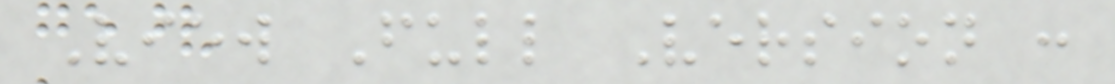View Full Version :
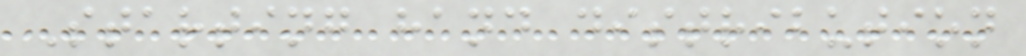Starting hand distribution
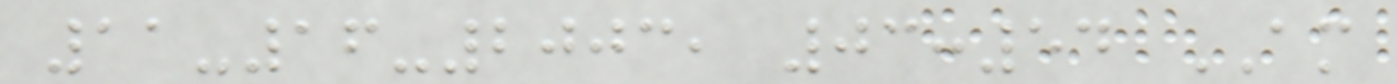11-16-2003, 03:54 AM
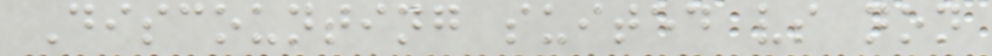Discounting suited vs non
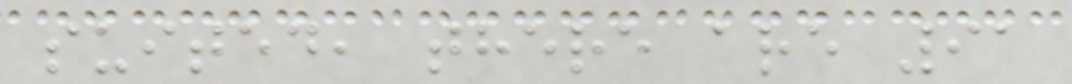suited, there are 91
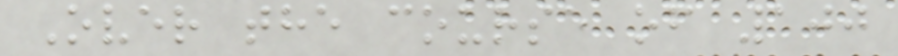Over the course of 100
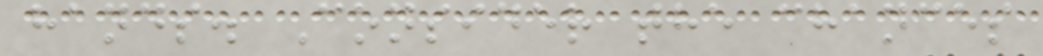hands. Consider the chances
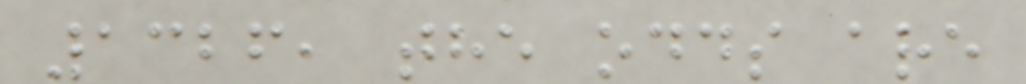1326, the odds are
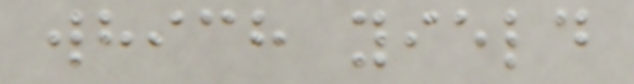which yield
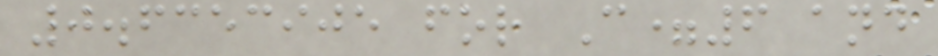0.6353905 for C=6 and
